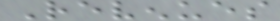Revenues
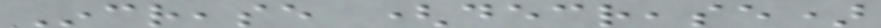Increase (decrease)
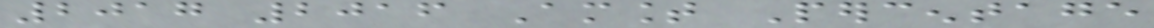2017 2016 Amount Percentage
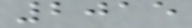2015
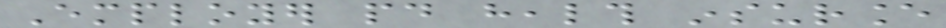Employer paid health insurance
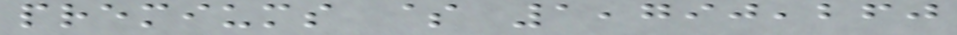premiums $ 1,790,260
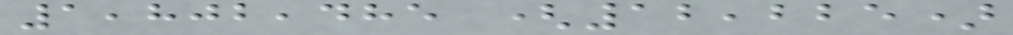1,802,485 (12,225)
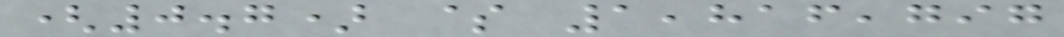(0.7) $ 1,816,797
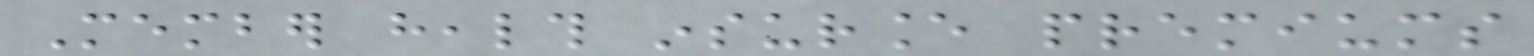Member health insurance premiums
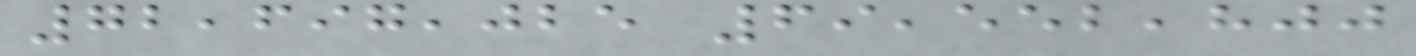72,697,025 69,552,800
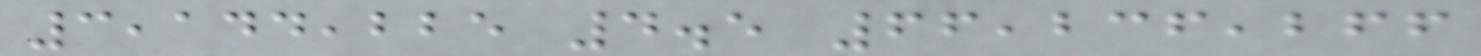3,144,225 4.5 66,236,266
